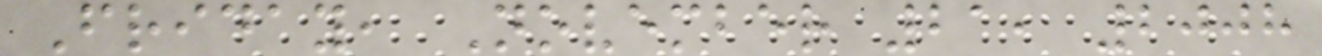Friday, November 21, 2008
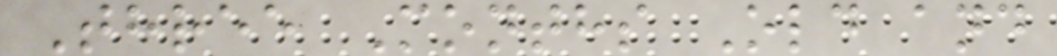Three Months Old and
